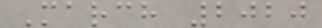March 2020
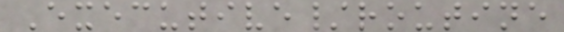Executive/routine
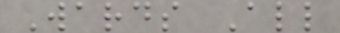Wards All
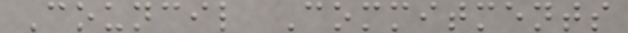Council Commitments
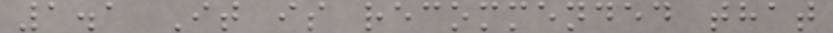1.1 It is recommended that
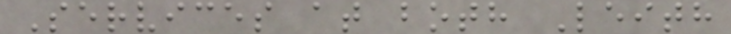Services at both Leith
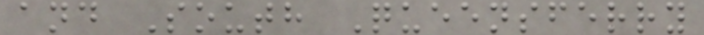and South Queensferry
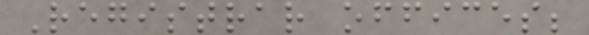Registrar offices;
